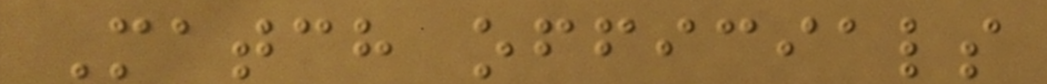Match officials
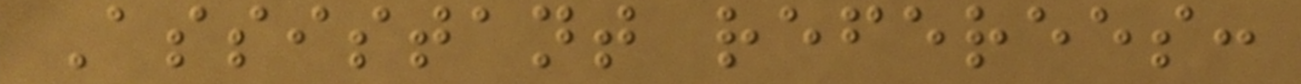Assistant referees:
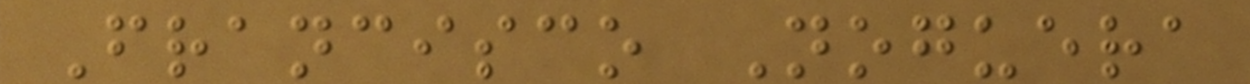Francisco Noguera
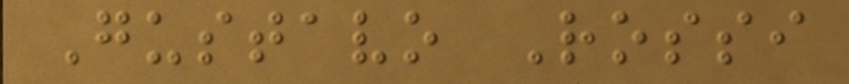Gustavo Rossi
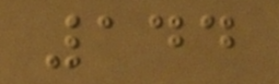144
